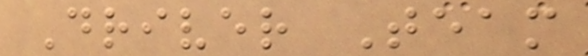Driver Team
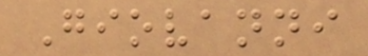Giovanni
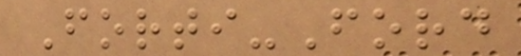Forti-Ford
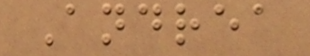Andrea
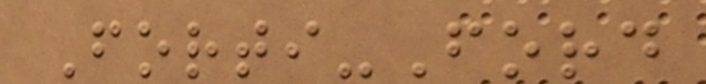Forti-Ford
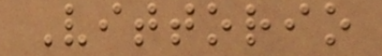Vittorio
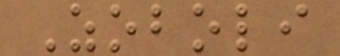Zoboli
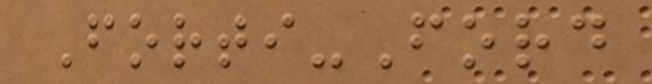Forti-Ford
